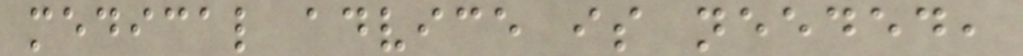medical advice is needed,
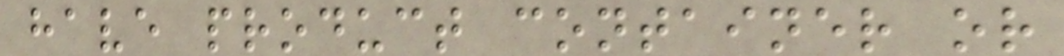have product container or
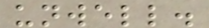unwell.
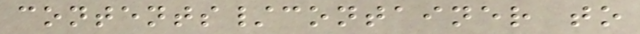contents/container to
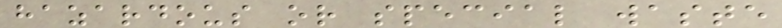hazardous or special waste
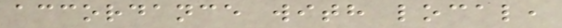accordance with local,
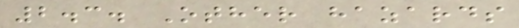2.3. Other hazards
